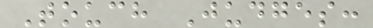Touch Judges:
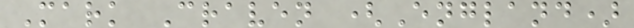Mark Craven (England)
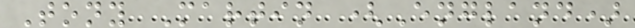Tony Martin (England)
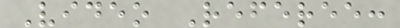Video Referee:
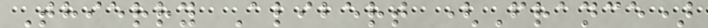Thierry Alibert (France)
